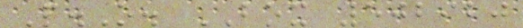P.O. BOX 502920
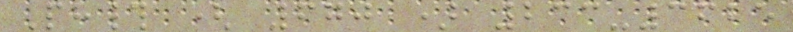Ph# ( 670 ) 233-3625
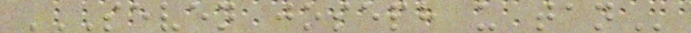SEVEN JOSEPH U TAN
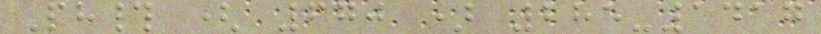Ph# ( 670 ) 285-1417
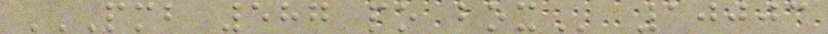PMB 587 PO BOX 10003
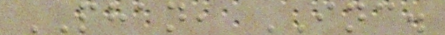PHAN, INC.
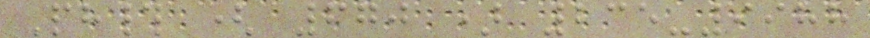Ph# ( 670 ) 235-9988
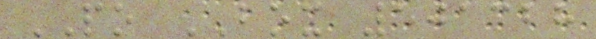PO BOX 501328
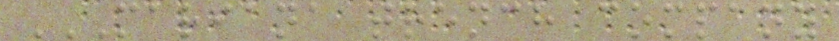MARIANA TRENCH COMPANY
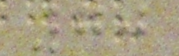70
